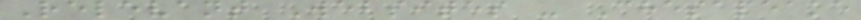Relevant Websites - Chesapeake
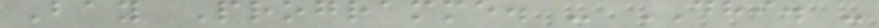Bay Programme. - DHI. -
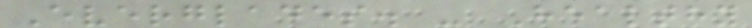Everglades. - Healthy
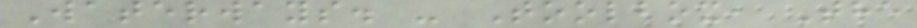Waterways. - Toolbox, The
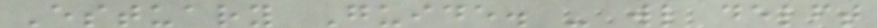Estuary Guide. - wl delft
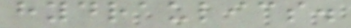hydraulics.
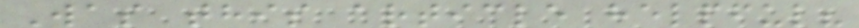Was this article helpful?
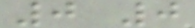0 0
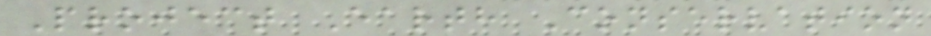Project Earth Conservation
